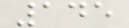145
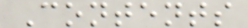Contents
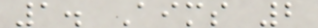1. Aims 2
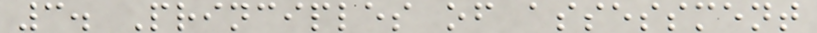3. Principles of assessment
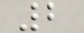2
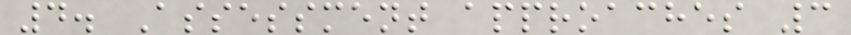4. Assessment approaches 3
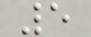5
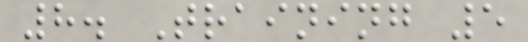8. Training 5
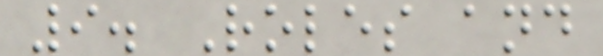9. Roles and
